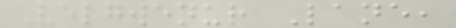Velgwenur Lane,
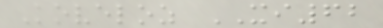Koveloz XI62
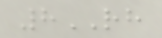8RH
